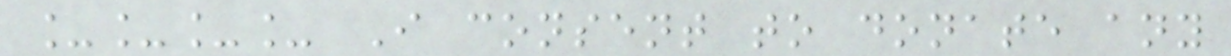____ I consent to donate any
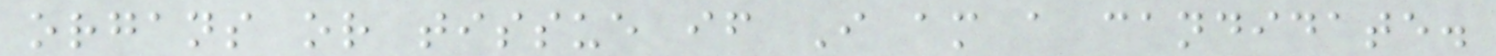organs or tissue if I am a candidate.
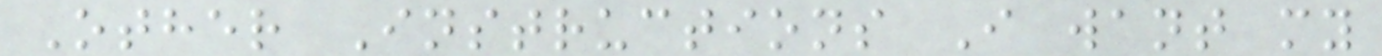Other Instructions I want my
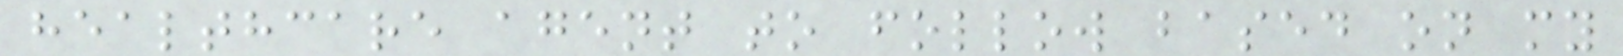healthcare agent to follow based on my
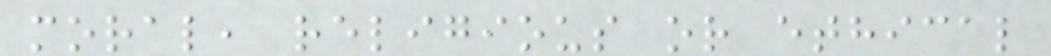moral, religious or ethical
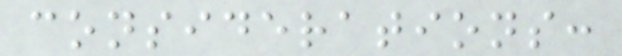considerations:
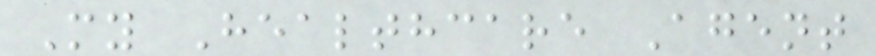My Healthcare Agent
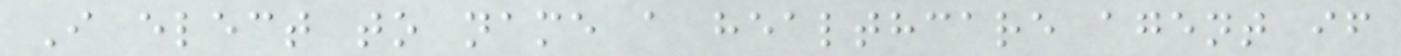I elect to name a healthcare agent if
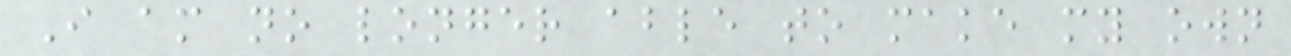I am no longer able to make my own
